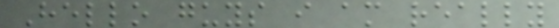Hello guys i am really
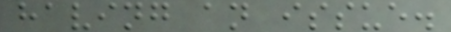having an issue.
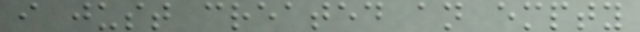i just created an empty
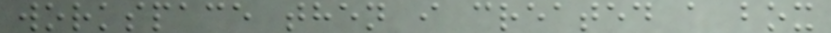workspace then i created a box
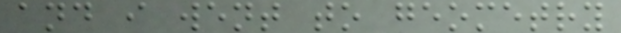and i went to geometry
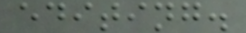editing.
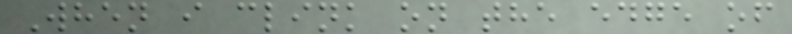When i clink on the edge of
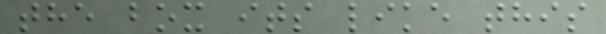the box its like this
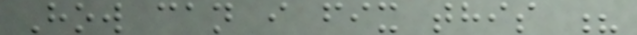How can i fix this ?
